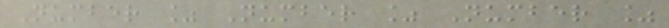Number % Number % Number %
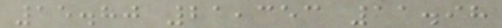15.80 21,353 11.98
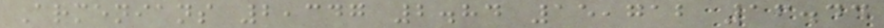Armenians 2,347 2.84 15,712 16.44
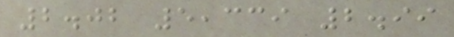2.02 5,339 2.99
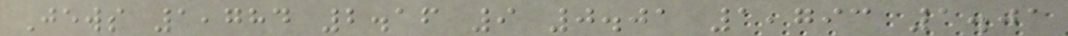Jews 1,784 2.16 9 0.01 1,793 1.01
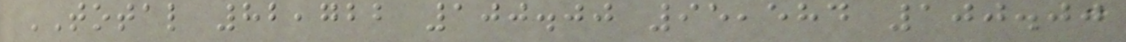TOTAL 82,722 100.00 95,584 100.00
